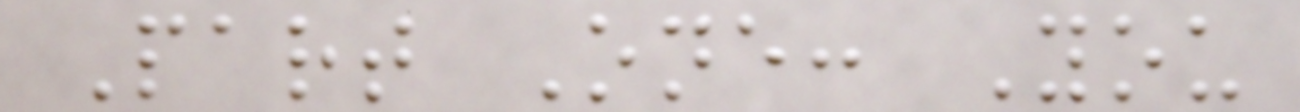Part One: You
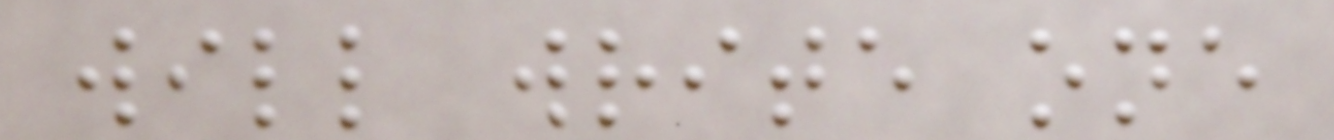will write one
